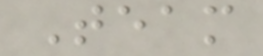Team
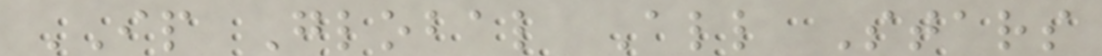IP Global All Stars
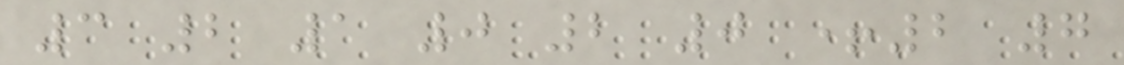3 2 1 0 2 0 +2 7
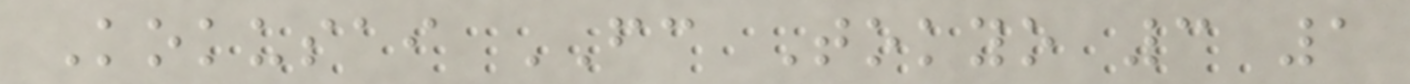Kokusai FC Tokyo 3 1
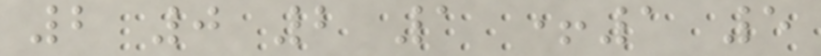2 0 2 1 +1 5
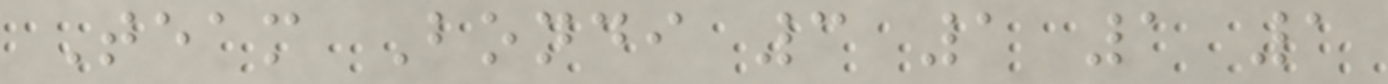Team Bondi 3 1 1 1
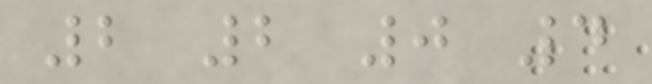2 2 0 4
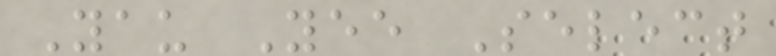Yau Yee Select
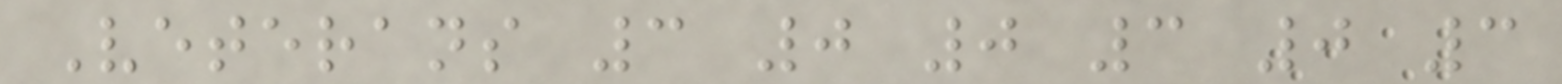Veterans 3 0 0 3 0 3
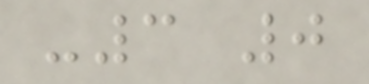-3 0
